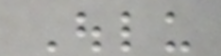Oulu
